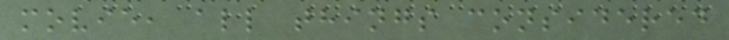movie, all things considered
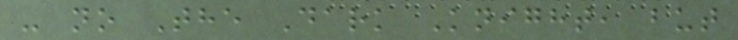- no The Dark Knight, but
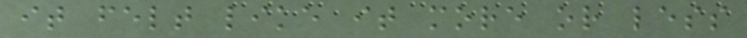it felt like it more or less
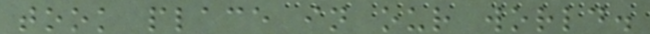took place in our world.
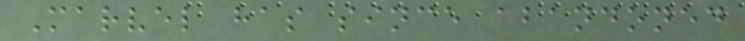Marvel has since abandoned
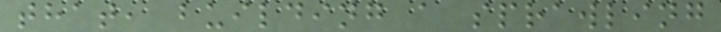that, building a sprawling
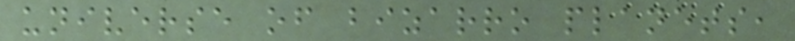universe of bizarro planets,
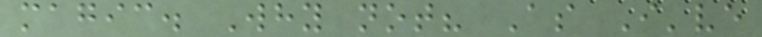magic. Why not? As I've
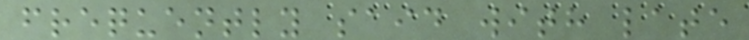frequently said with late
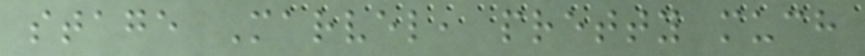stage Marvel, pretty much
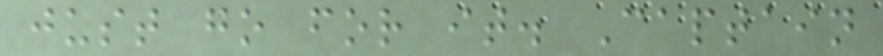just go for it. Captain
